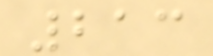213
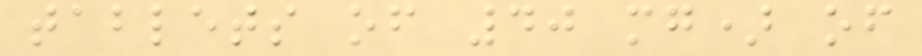tablets of 40 mg) of
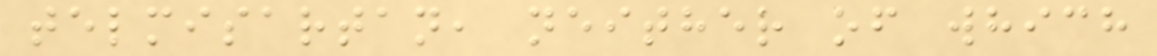telmisartan, neither of which
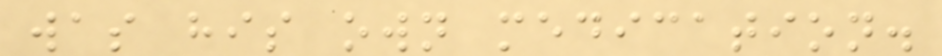was his own medication.
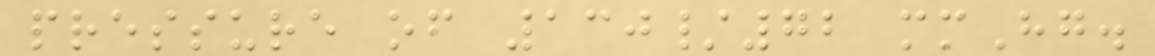pressure of 130/72 mmHg.
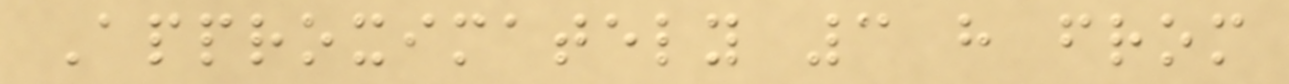Approximately 3 h from
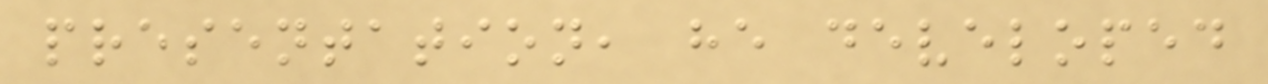presentation, he developed
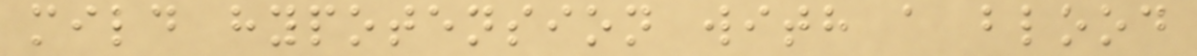mild hypotension with a blood
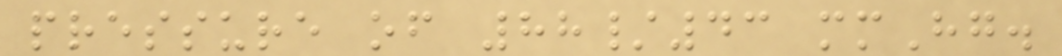pressure of 88/43 mmHg.
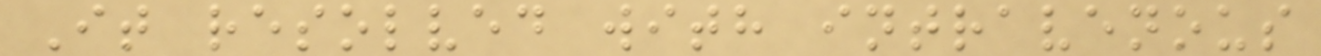It resolved with intravenous
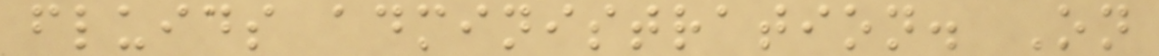fluids administration. On
